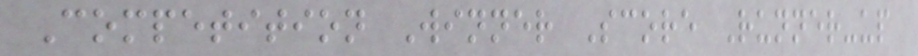Competition Winner Score Runner-up
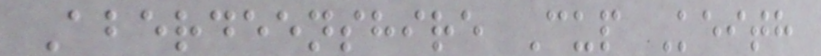Aberdeenshire Cup Keith
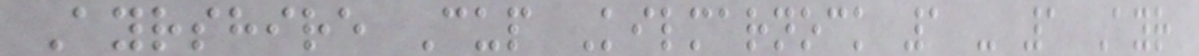Ayrshire Cup Kilmarnock 1 - 1 Ayr
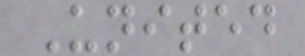United
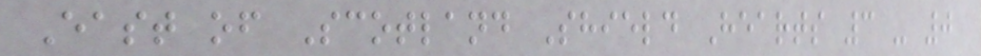East of Scotland Shield Hearts 3 - 0
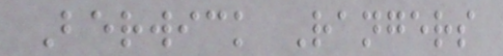Berwick Rangers
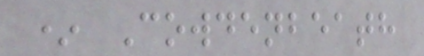* Cowdenbeath
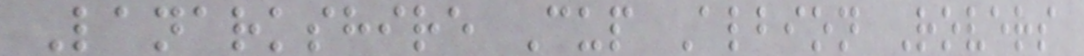Lanarkshire Cup Albion Rovers
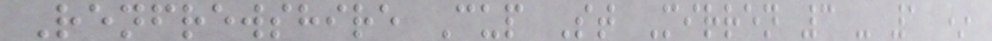Renfrewshire Cup St Mirren 3 - 1 *
